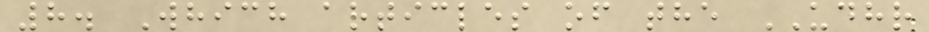8. Which articles of the UDHR
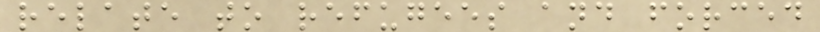relate to refugees and forced
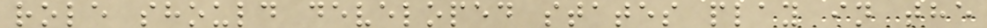role should developed states play in the
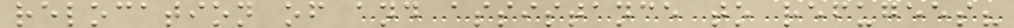relocation of and assistance to refugees?
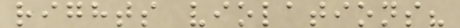rights violations?
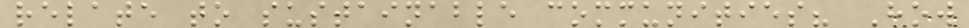relate to sustainable communities? How
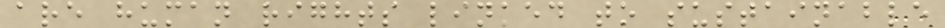are human rights linked to sustainable
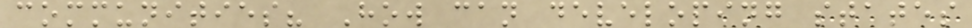communities? How can developing states
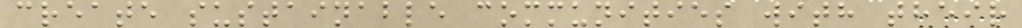create sustainable communities with their
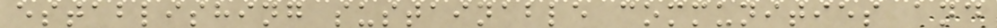establishing sustainable communities and
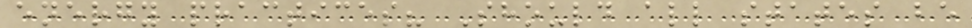energy practices? Should all states be
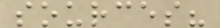sources?
